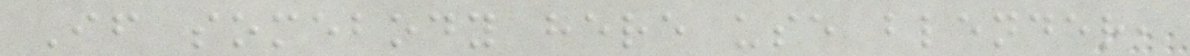If somebody here use blender,
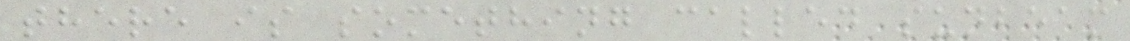there is something called sunbeam
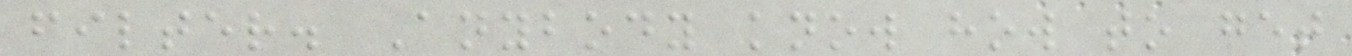filter. Anybody know how to get
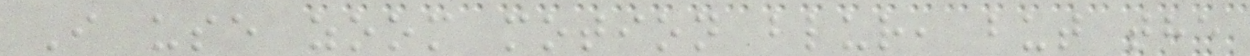I use zoom motion blur, but the
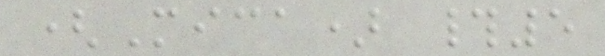(Mica) #5
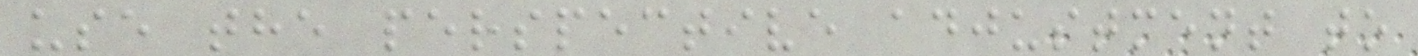use the perspective adjustment to
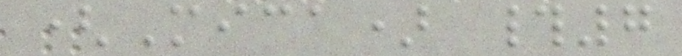(Mica) #7
